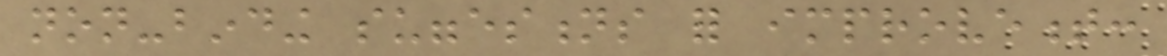non-binding suggestions for improvement:
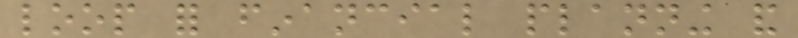loop for financial planning and
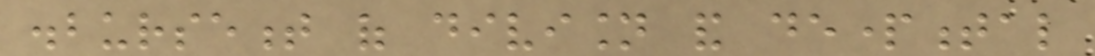disbursement of division and departmental
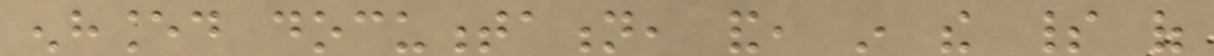enhanced documentation, and, in the spirit of
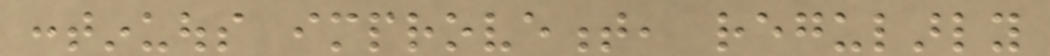continuous improvement, regularly
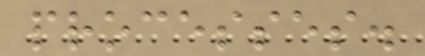processes.
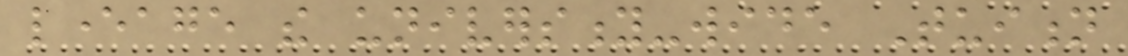leverage the university-wide Tuition
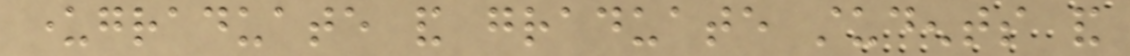undergraduate and graduate students and
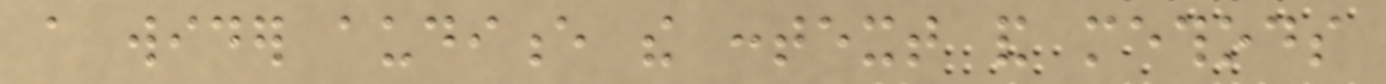a wider audience the context and methods
